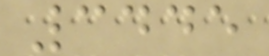3445
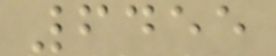6455
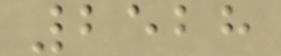2528
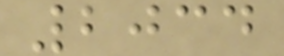2034
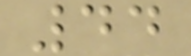44
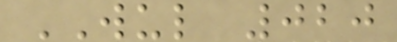WUL 020
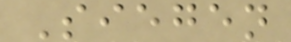Siegen
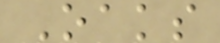Oaks
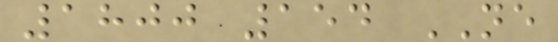1800 154 NE
